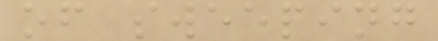of sweeping
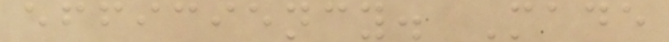efficiency. Made
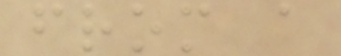from a
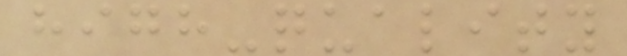high-quality
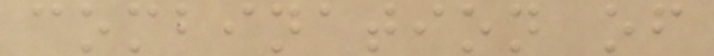combination of
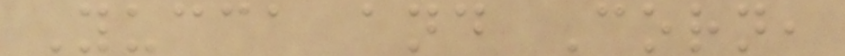Yucca and Corn,
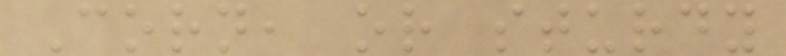Corn, or sturdy
